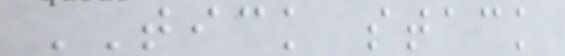TICK stack
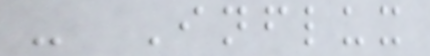- Influx
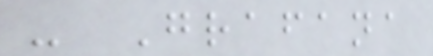- Grafana
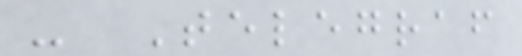- Telegraf
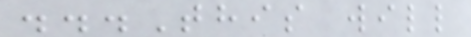...This will
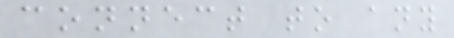connect to any
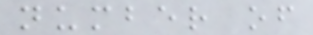number of
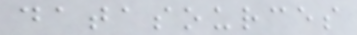datasources
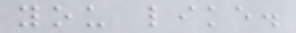you like.
